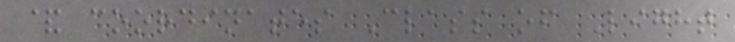& coordinates Class of Light
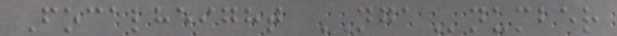Focalheight NGAnumber
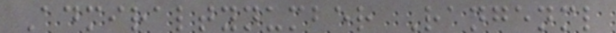Admiraltynumber Rangenml
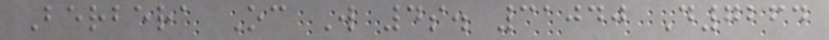Berbera Oc W 4s. 31040 D7264
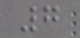7
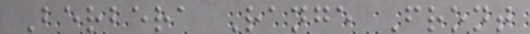Berbera Range Front
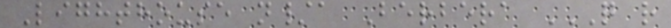Lighthouse n/a Berbera Q R
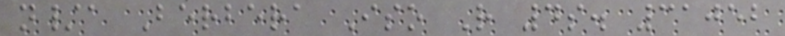n/a Berbera Iso R 4s. 31052
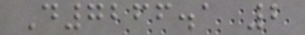D7266.1 2
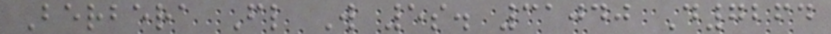Berbera Fl W 5s. 31040 D7264
